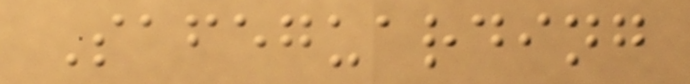Safeguarding
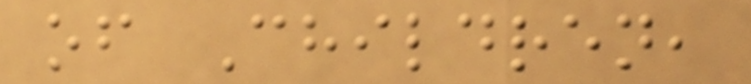of Children,
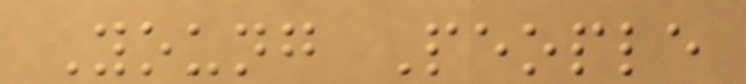Young People
